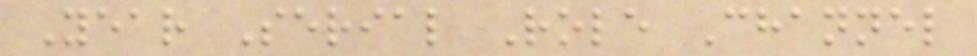Year Serial Role Channel
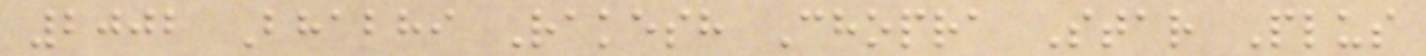2002 Bhabhi Rakesh Chopra Star Plus
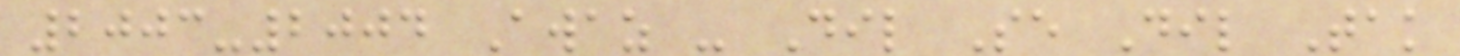2003-2004 Awaz - Dil Se Dil Tak
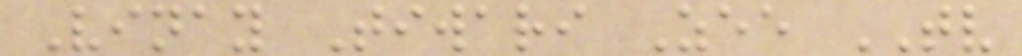Vinay Tiwari Zee TV
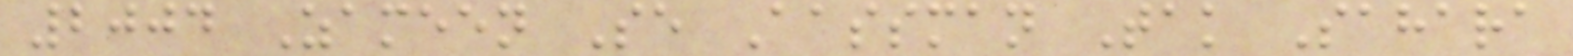2004 Zameen Se Aassman Tak Sahara
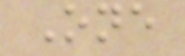One
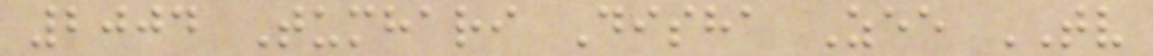2004 Tumhari Disha Zee TV
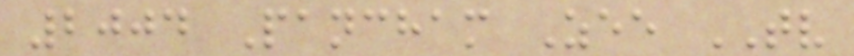2004 Pancham Zee TV
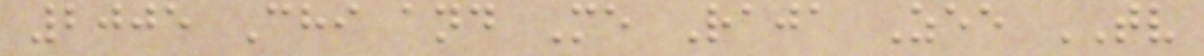2005 Chi and Me Raja Zee TV
